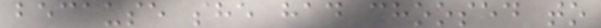because she had choosed to
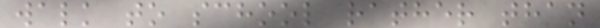walk to school rather than
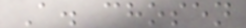A. chosen
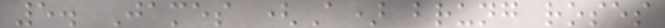5. James (A) brung roses
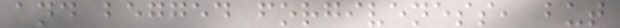and begged forgiveness, but
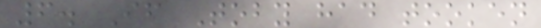6. If Toby had tooken
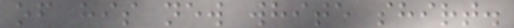of his new white shirt.
